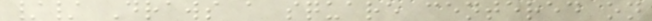// Draws a square centered on
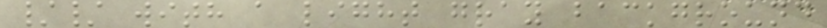// with a light gray background
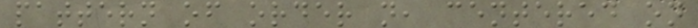pattern of order n, centered on
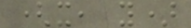(x, y)
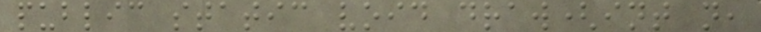public static void draw(int n,
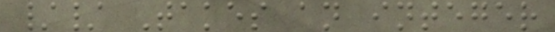// Takes an integer
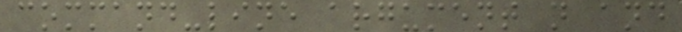command-line argument n and
